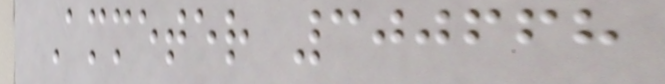Ammeter 300668
